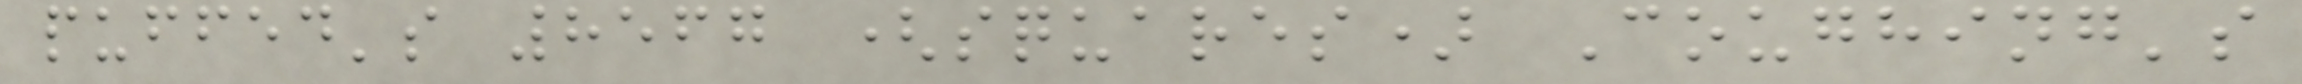puffed's 8567 (squares) Coughing's
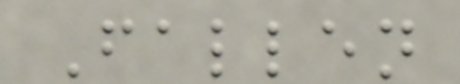Fallen
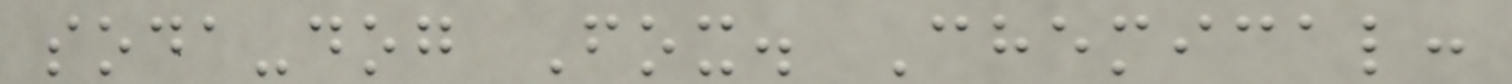soda-dog Fox. Chemical:
